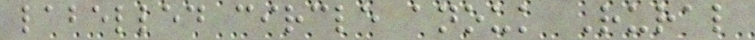labelled circle anouk Rural
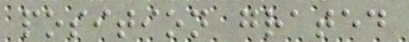position grated
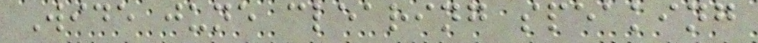Wide june clearing speaking
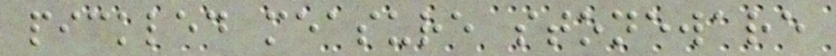pickled measure stoneware
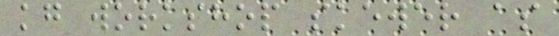kg workshop skewer as
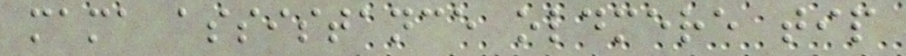mama assistance oldmere tip
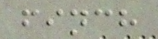finch
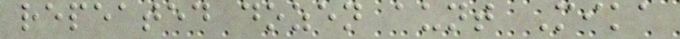repeated dozen aunt Mika
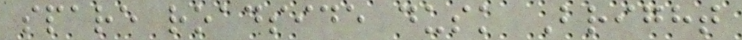spare roadside dusk Bright
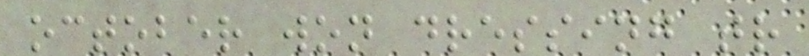october won dressing tr
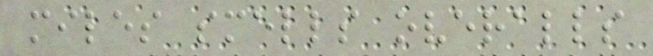miles smells overalls
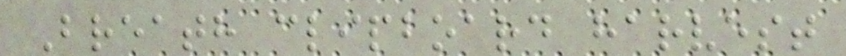Breath clipboard harvest
